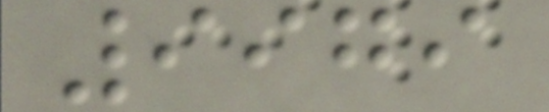9979
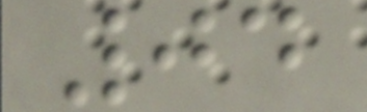04
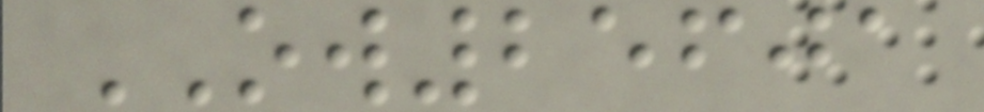OW25601
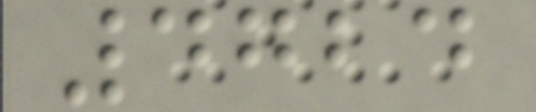4724
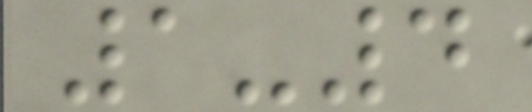1-4
